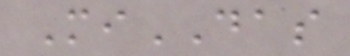MiDAS
